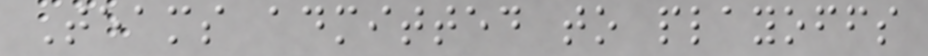Teams admitted to playoffs
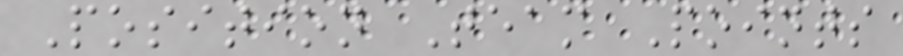Position Team Points
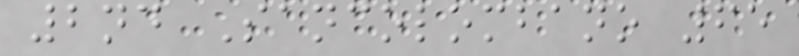2nd Sancolombano 65
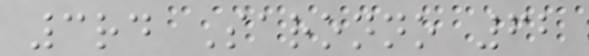3rd Saronno 62
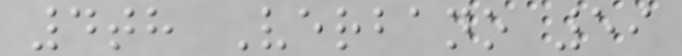4th Verbano 59
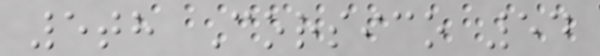5th Corsico 54
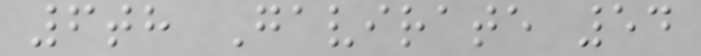6th Gavirate 54
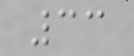33
